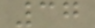37
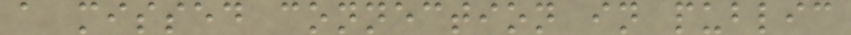a missed connection in public
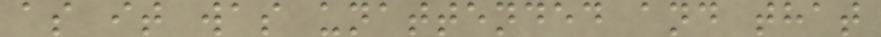as it was unattended and that
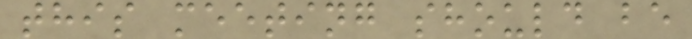this meeting should be
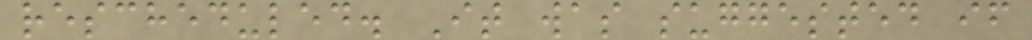rescheduled. It was suggested if
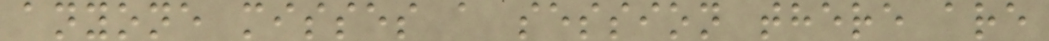anyone misses a session there are
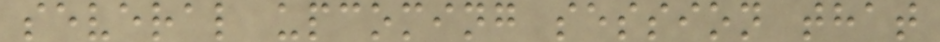several upcoming session that
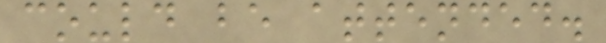could be attended.
